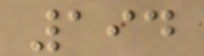194
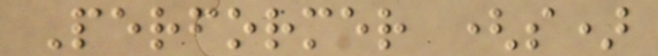Performer (s)
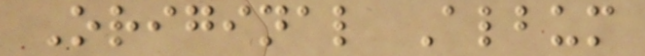Original Album
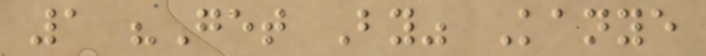1 "Get By" Kanye
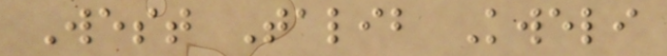West Talib Kweli
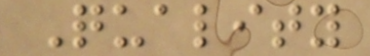Quality
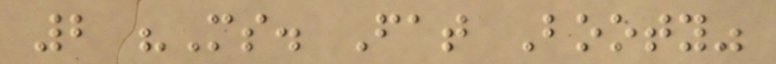2 "Ms. Fat Booty"
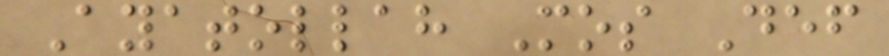Ayatollah Mos Def
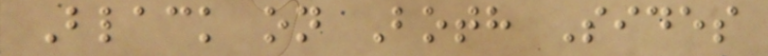Black on Both Sides
